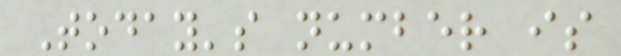Today's number is
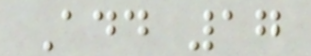Add 17
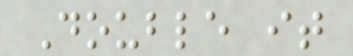Double it
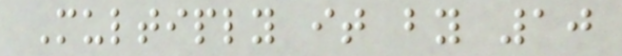Multiply it by 10
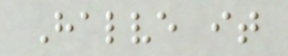Halve it
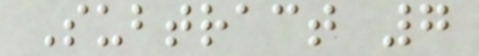Subtract 7
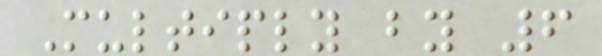Multiply by 6
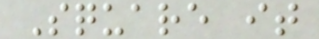Square it
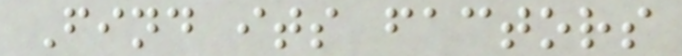Find its factors
